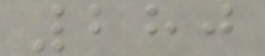280
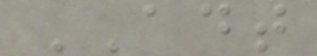ADT
